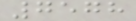7578
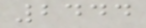2444
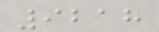9218
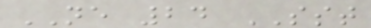NE 24 SST
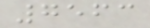7563
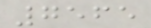7565
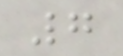7
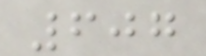607
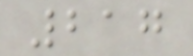217
